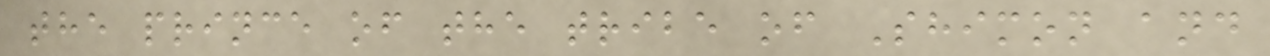the prince of the tribe of Shimon and
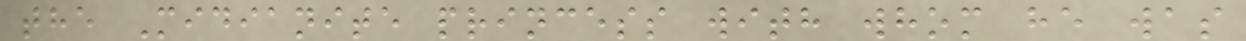the Midianite princess with whom he was
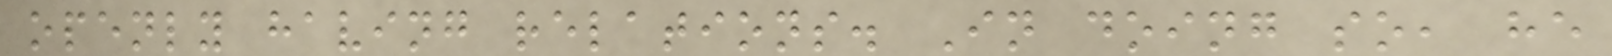openly having relations. In doing so, he
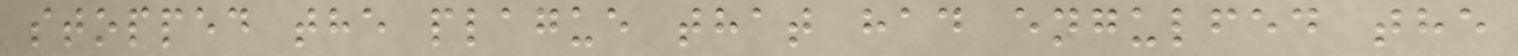stopped the plague that had engulfed the
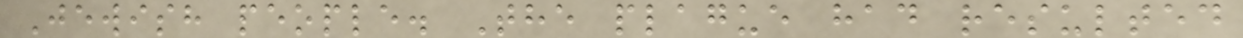Jewish people. The plague had resulted
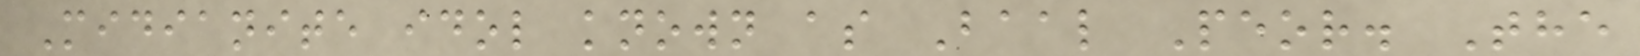Midianite idol known as Baal Peor. The
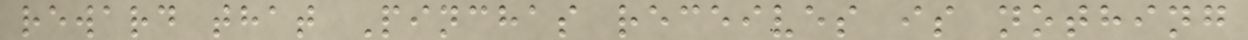reward that Pinchas receives is nothing
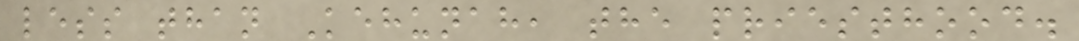less than Kehunah, the priesthood.
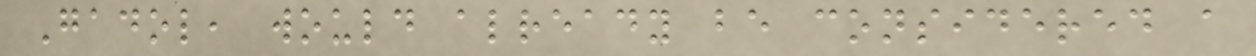Gadol, would already be considered a
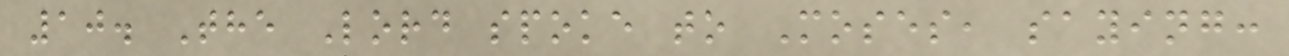10. The Lord spoke to Moses, saying:
